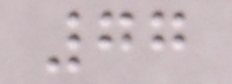77
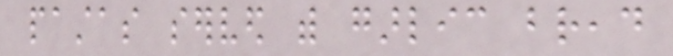pastas served with garlic bread
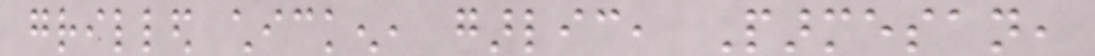grilled chicken, garlic, Parmesan,
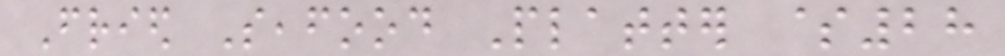Fried Seafood Platter $28
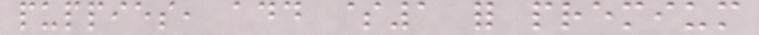puppies, add $1 for premium
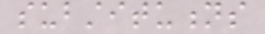substitutions
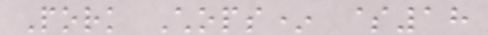Pork Chops* $18
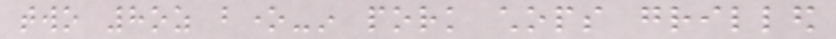two 8oz bone-in pork chops grilled
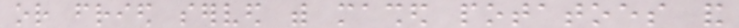or fried served with mashed potatoes and
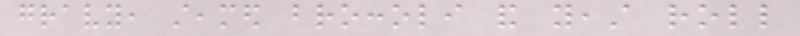gravy, steamed broccoli and yeast roll
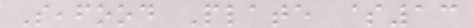Seafood Plate $13
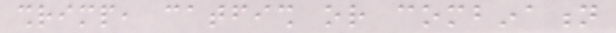shrimp, catfish or combination
